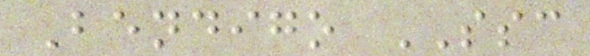Bendigo SSC
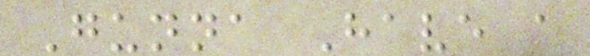Gunna Have a
